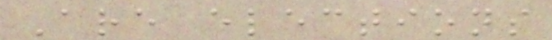Are elections
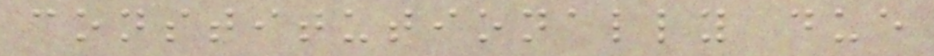constitutionally due
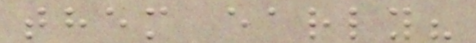them early?
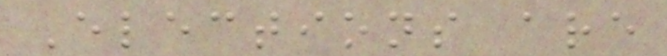Elections are
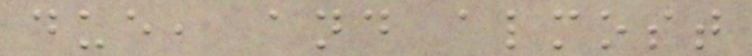due, and almost
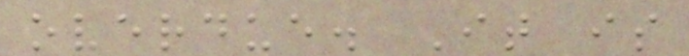overdue. It is
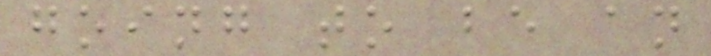going to be an
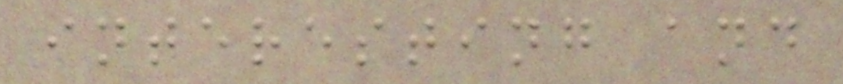interesting and
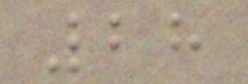28
